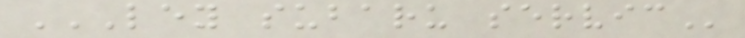LEY SUBARU SERVIC
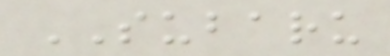SUBARU
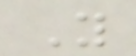Y
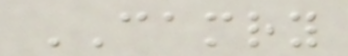CAMRY
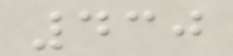430
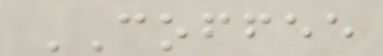COFFEE
